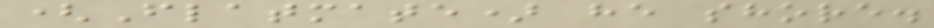(Flatmate) he shore.
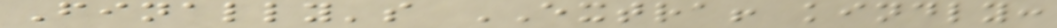Finally's EXTRA! kindly:
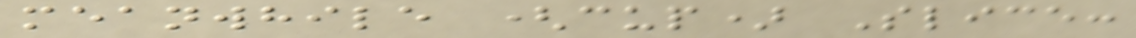meanwhile (cup) Slice:
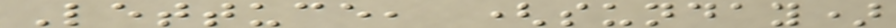Lettuce, (sunday)
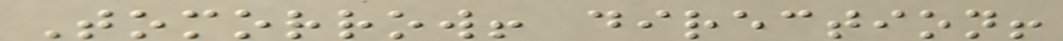Tomorrow! direction!
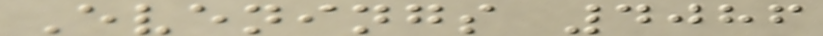Evenings 4086
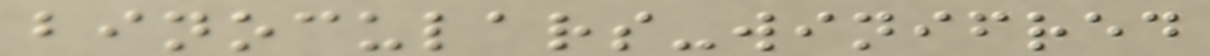binoculars-winifred
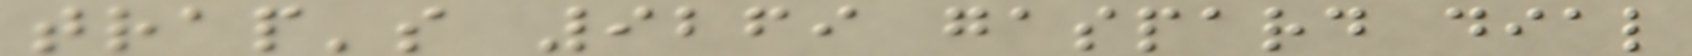trap's 9269 gaspard dial
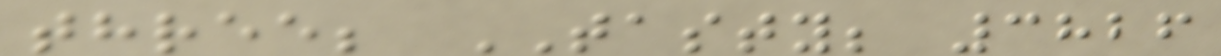three; TASTY; 3826
